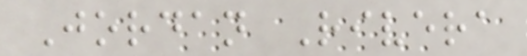Jordan Rivera
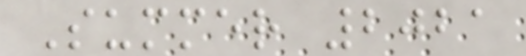Summer 2021
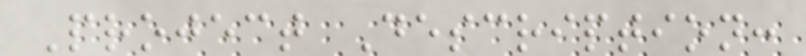Project Description:
